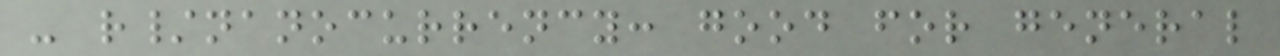- r/nanocurrency: good for general
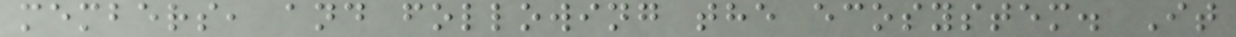members, and following the ecosystem. It
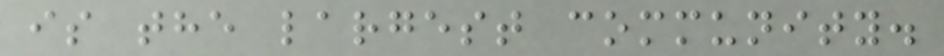is the largest community.
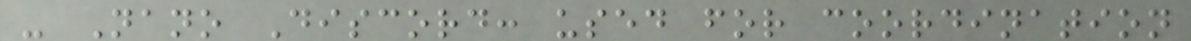- Nano Discord: used for coordination
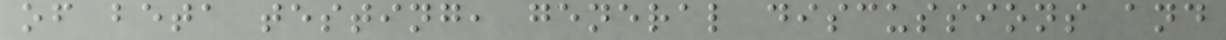of beta testing, general discussions and
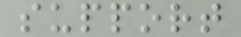support
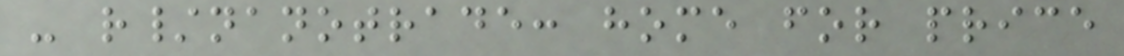- r/nanotrade: home for price
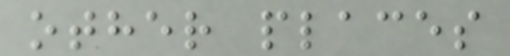other places
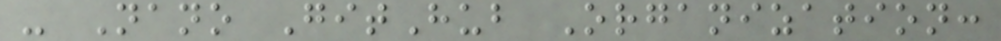- Nano GitHub Organization:
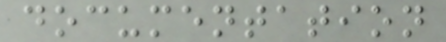documentation
